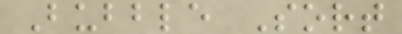Bubble Sort
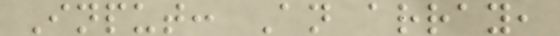Input: An array,
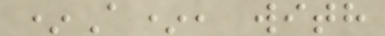*A*, with
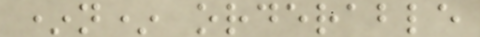*n* orderable
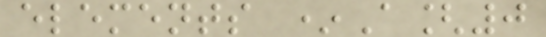elements *A[0
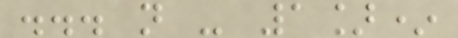... n - 1]*
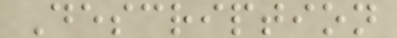Description
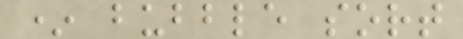* bubble sort
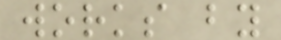works by
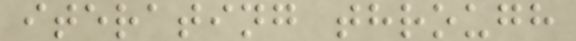iterating through
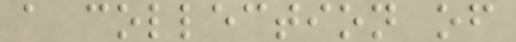a collection of
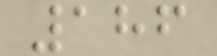186
